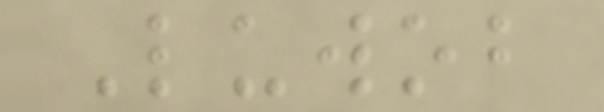Luwob
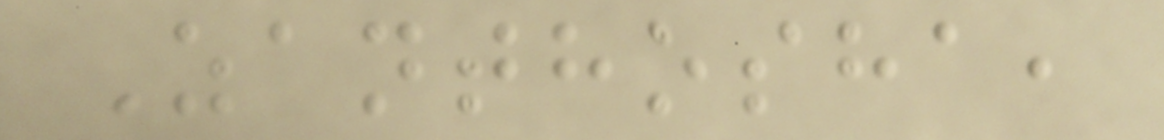Zanthosha,
